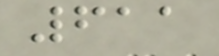611
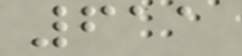611
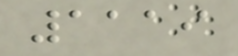1119
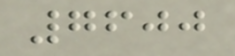7600
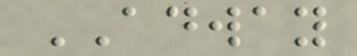ADWAY
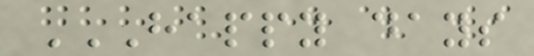HAPPY DAYS
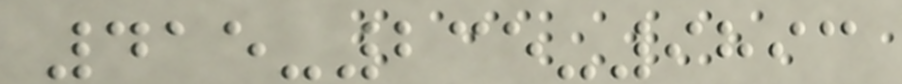415-235-9893
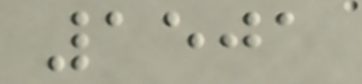1501
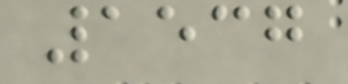1537
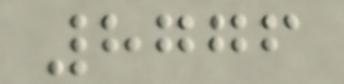8776
